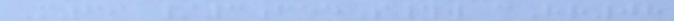M69 /3feeS#w cHr08
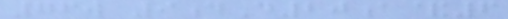76w 9dD20a&6
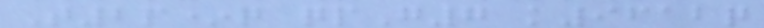T2p*q qpG7 k9612q
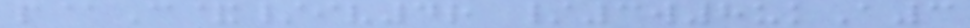p@C&/iv4r /3w8ukA3
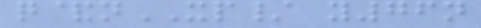q&nXP/ y76n
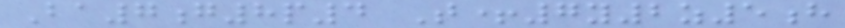Ba7g8p4 T+7y2z5h
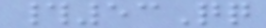#53Qq
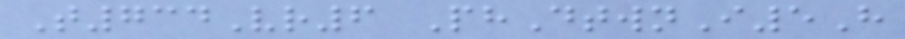T734Vr6 PhDtwnI5H
